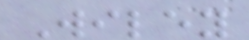Wiley
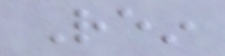Rein
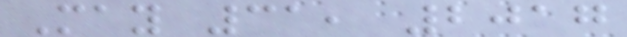May 31, 2017
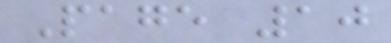Page 10
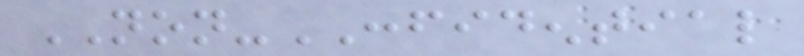NON-CONFIDENTIAL
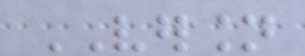VERSION
